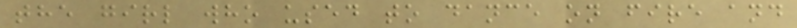the girl who used to dance on fire and
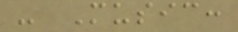- Music:
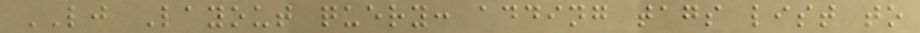LJ Layout query: adding tags list to
